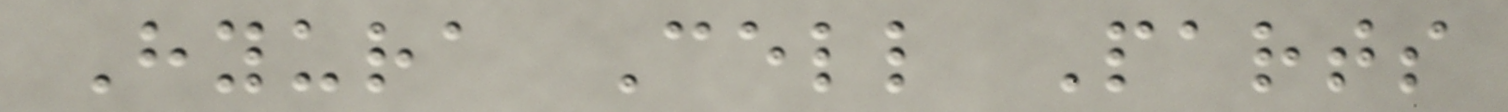Hyura Cell Parts
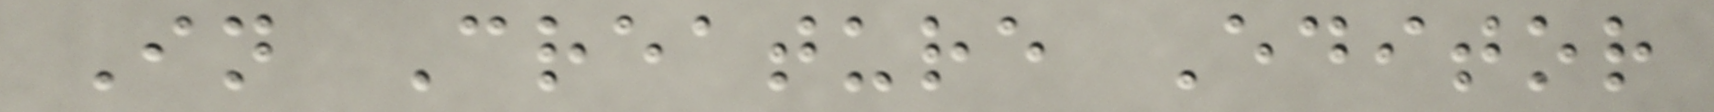In Creature Editor
